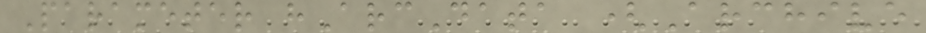Parameter hArcData (Archive
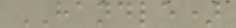HANDLE)
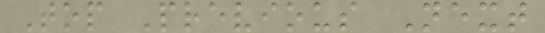Top Previous Next
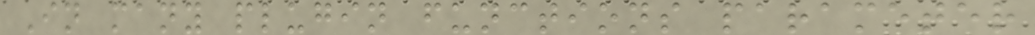In many plugin functions parameter
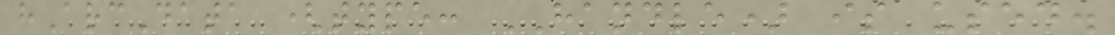hArcData (type: HANDLE) is used.
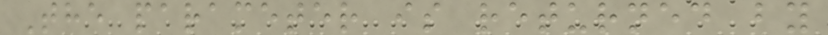The parameter is returned by
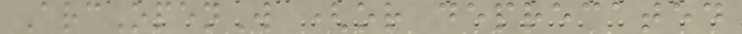ArcOpenW (or deprecated
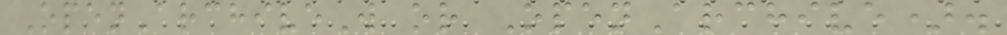OpenArchiveW or OpenArchive).
